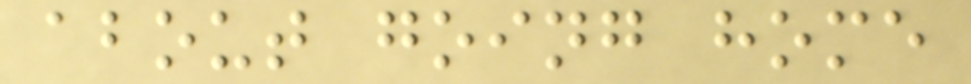about going home
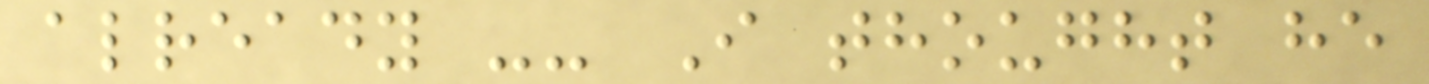already -- I thought he
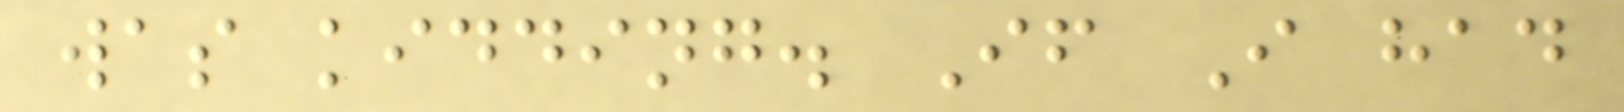was kidding. If I had
